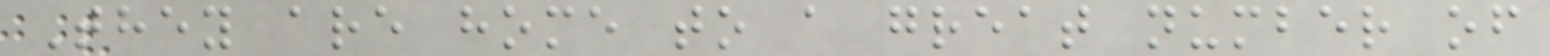They are home to a great number of
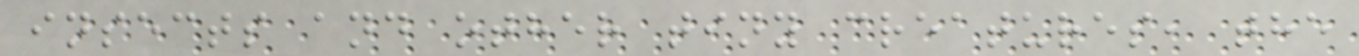insects and other tiny creatures, the
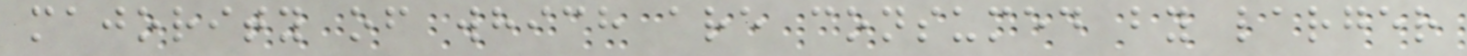majority of which are consumed by larger
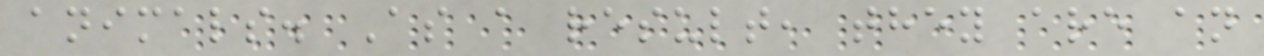animals. As a result, they are an
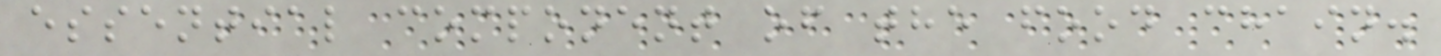essential component of the food chain.
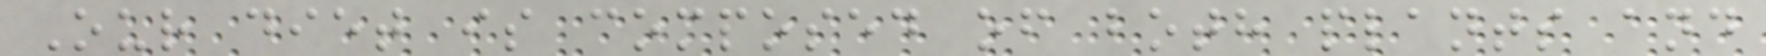Our diet is composed of both plants and
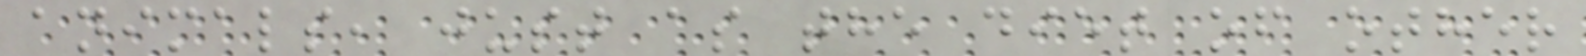animals, just as the diet of other
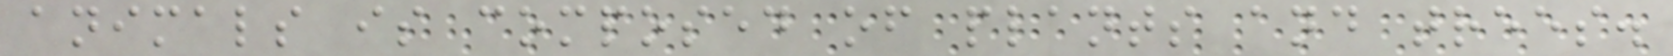animals is composed of plants and trees.
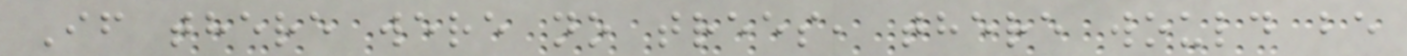If there were no trees, there would be
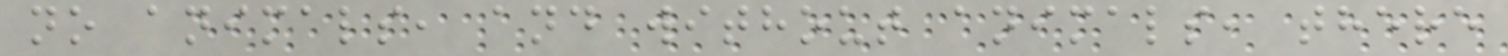no animals, and without animals, there
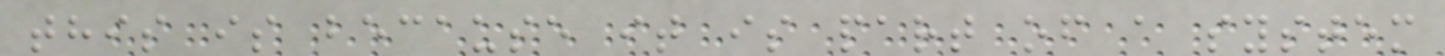this is because it is part of a system
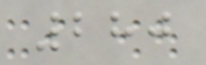280
